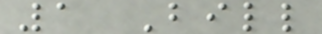1 Bill
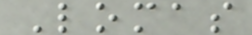Lomas
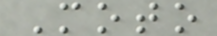Moto
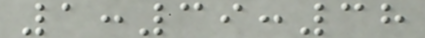1:39:38
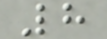8
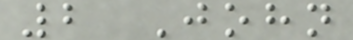2 John
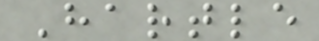Hartle
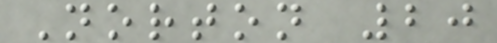Norton 20
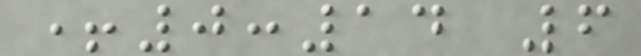+0:14 6
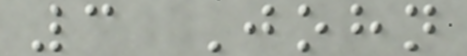3 John
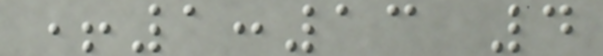+1:13 4
